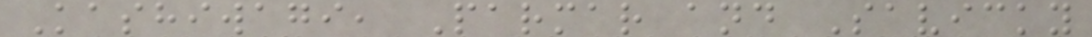Kashiwagi, Parmar and Savicky
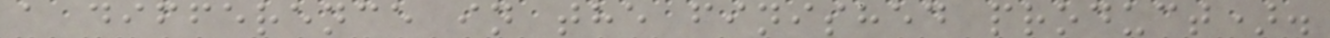a difference in the finished product).
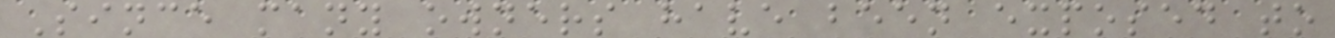Since many owners have been exposed to
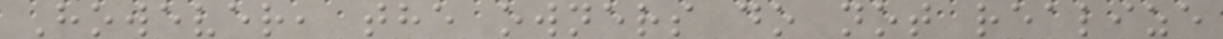However, the owners do not realize
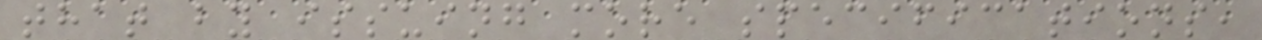that by issuing more specifications,
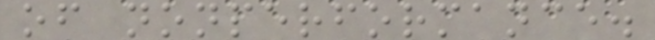of nonperformance.
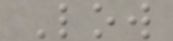Low
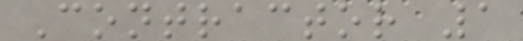Contractor 1
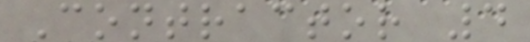Contractor 4
